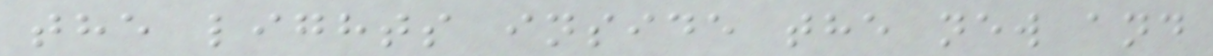the lights inside the new and
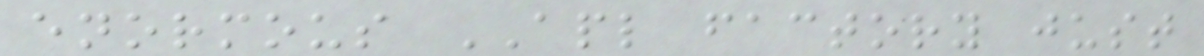enormous APL factory just
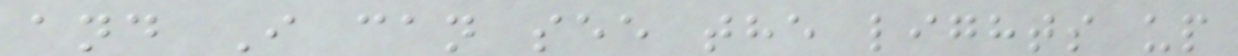and I can see the lights up
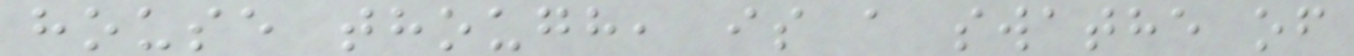house though, is a swathe of
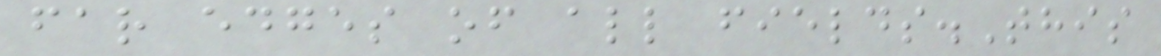far edges of all fields.This
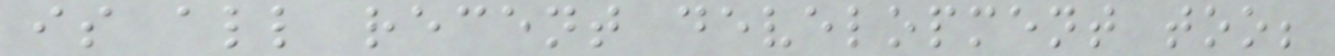is all recent development too;
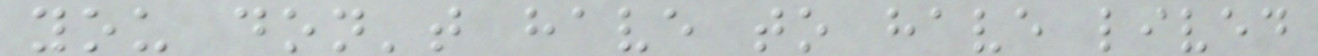you don't have to have lived
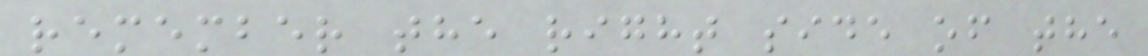remember the right side of the
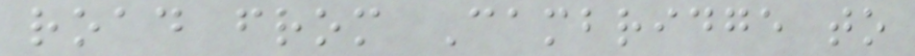road from Cambridge to
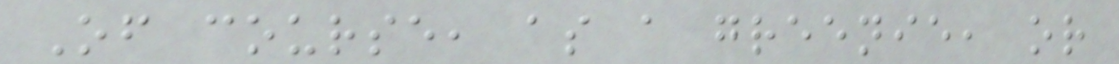Of course, as a greenie, or
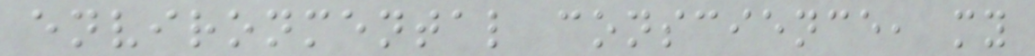environmental conscience, my
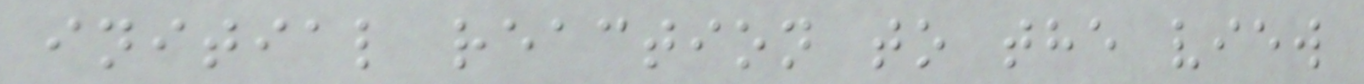initial reaction to the view
